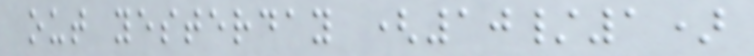out yesterday (10/1)
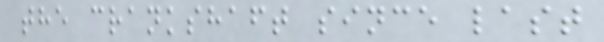the crankshaft since last
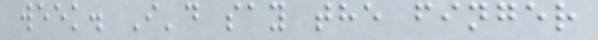week. I'd say the finger
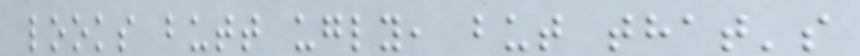looks butt ugly, but that's
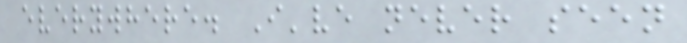everywhere. I've never seen
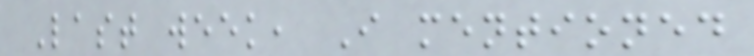Last week, I mentioned
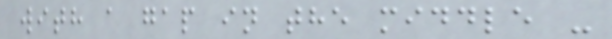with a gap in the middle -
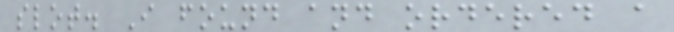slot. I found and ordered a
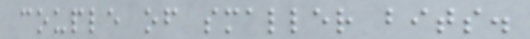couple of smaller bits.
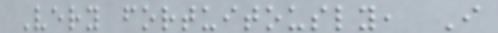Very fortuitously, I
